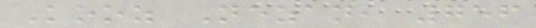Kooz Nezan, 756
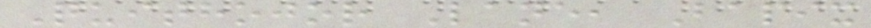Quithojor Lane, Bapix
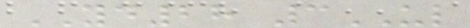YD28 3UL
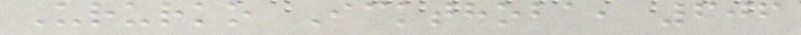Ururko Ickthoba, 606
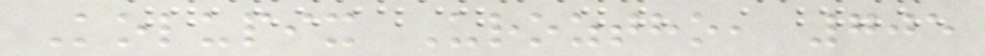Kolupix Uroztho, 705
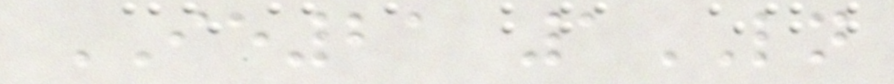IE21 1LN
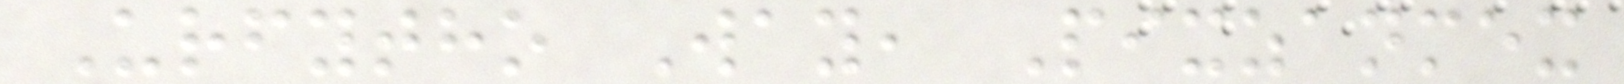Urfytho Way, Pixzanmex
